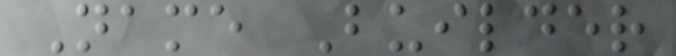Name Builder
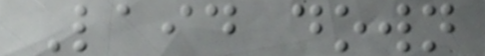Laid down
